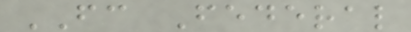FC Federal
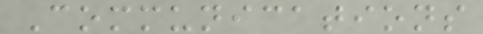Communications
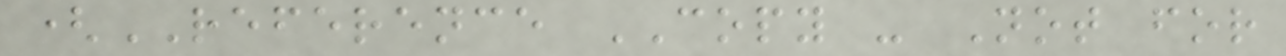(REFERENCE COPY - Not for
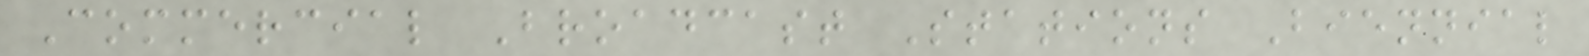Commercial Broadcast Stations Biennial
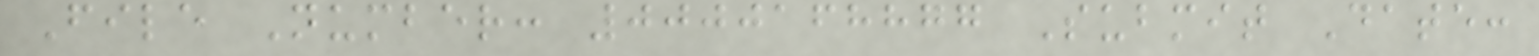File Number: 0000168877 Submit Date:
